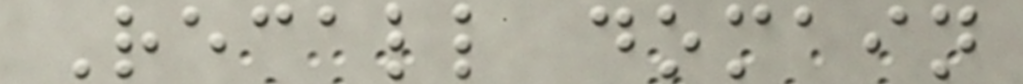Recall domain
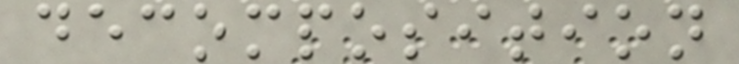decomposition
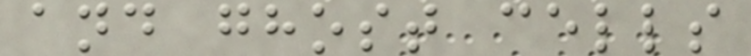and ghost cells
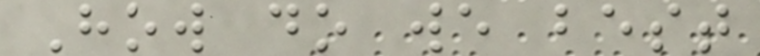How do we best
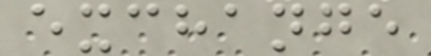exchange
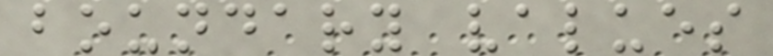boundary values
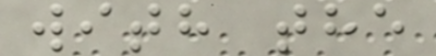with the
